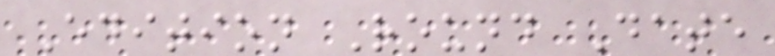Edition Round Date
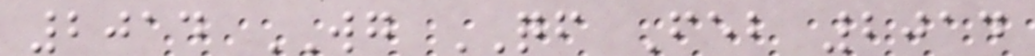2014 WG QF Feb 2014
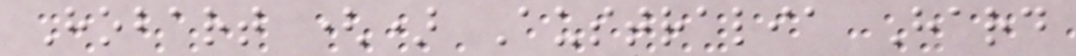Hobart () Australia Hard
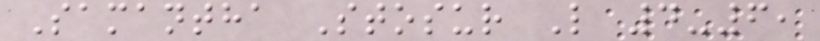Samantha Stosur L 4-6,
